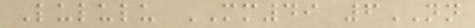Lululu MM49 6NN
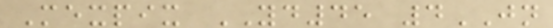Mexpix YD45 4JN
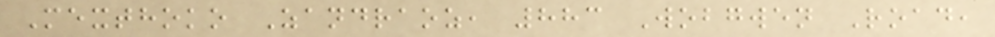Mexthoko Zandraoz, 883 Wobgwen Road,
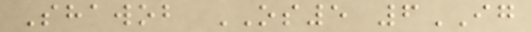Shawob OS5 6IG
